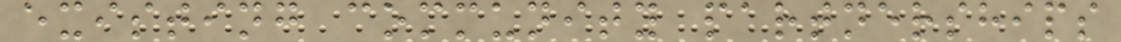existing community partnerships
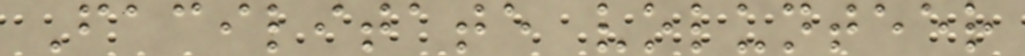Facilitate volunteer
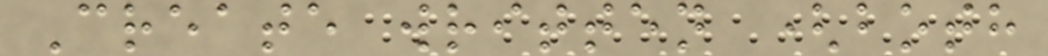Create written (both
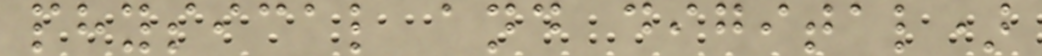physical and digital)
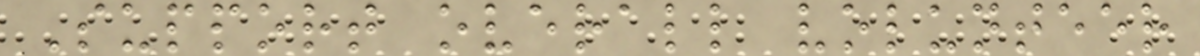Support overall volunteer
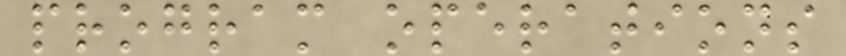program operations
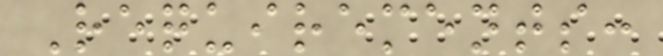Requirements:
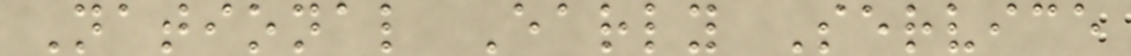National Early Service
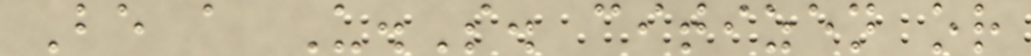Be a U.S. citizen or
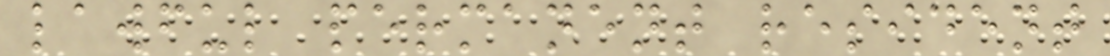lawful permanent resident
